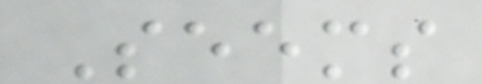Seems
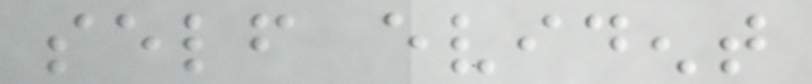self evident
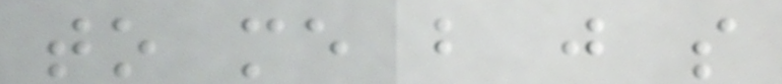to me but just so
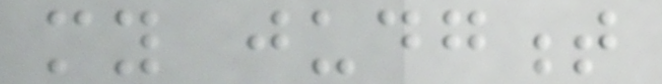my judgment
